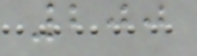200
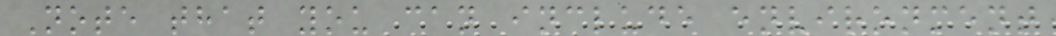Note that you can include environment
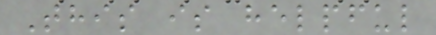This is helpful
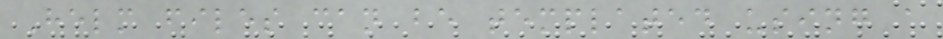Helm files can be templated using a
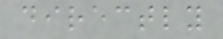directly
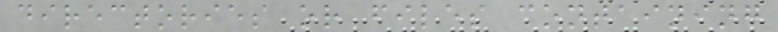directories or files containing
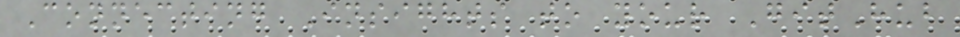Connecting Insights to your GitHub
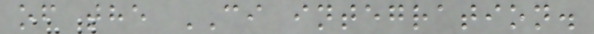of the CI integration.
